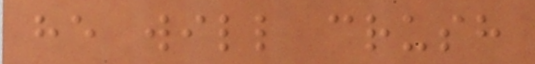he will crush
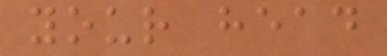your head
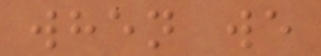when we
